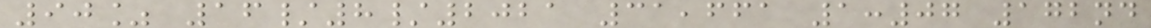90% 16/8/2021 31,661 1:07 172nd
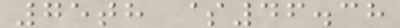75th $46.38
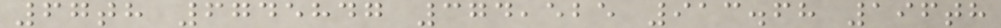67th 6745847 374,525 913.68 196th
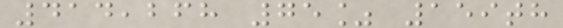414,268 75% 159th
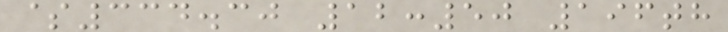$334.30 12:50 196th
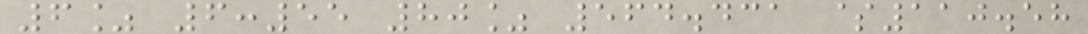6% 6:55 80% 564.431 $110.58
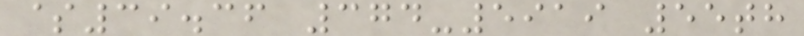$39.36 374-5919 55th
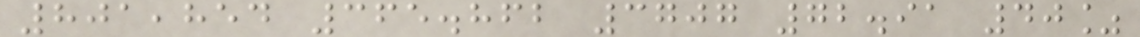801,854 365.862 3707 72.91 40%
